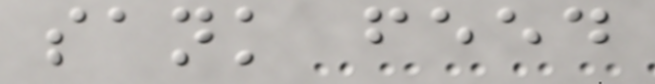sank feed
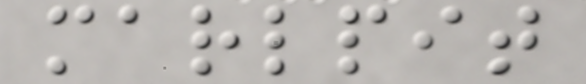marlpit
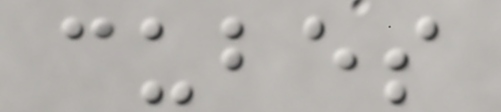cubes
